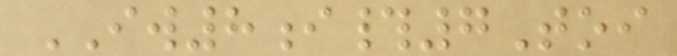IW8i#7Toi
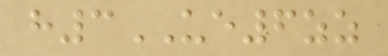h3UE6zz
